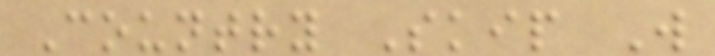Country Skip W
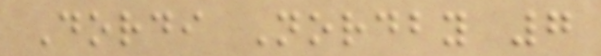Dordi Nordby 7
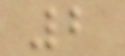2
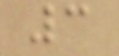3
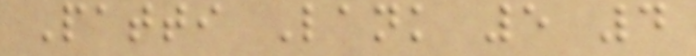Patti Lank 5 4
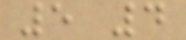5 4
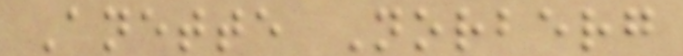Anette Norberg
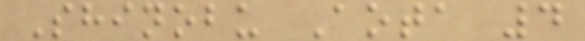Shinobu Aota 4
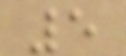5
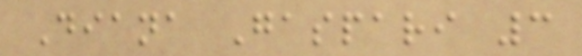Diana Gaspari 3
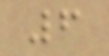6
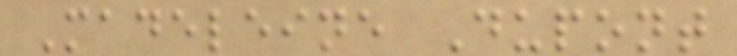Madeleine Dupont
